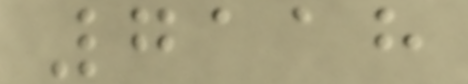7118
